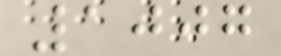1007
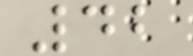42
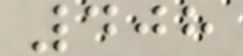408
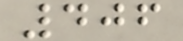406
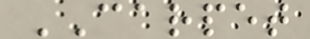CARPET
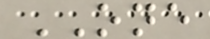ONE
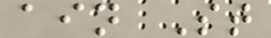ain St
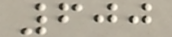600
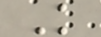K
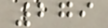279
